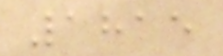1815
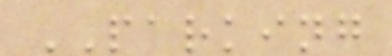PARKING
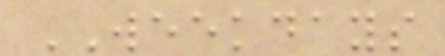WEEKDAYS
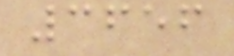3656
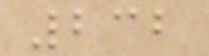232
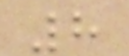8
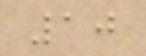10
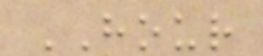HOUR
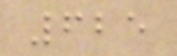625
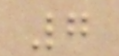7
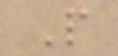P
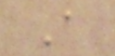A
